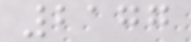2177
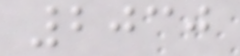2030
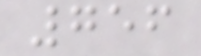756
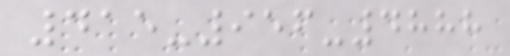415-956-4888
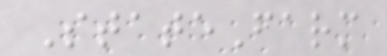StateFarm
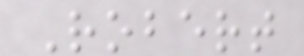Robert
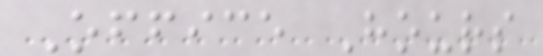Office Hours
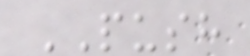PUSH
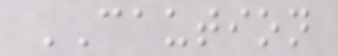CAUTION
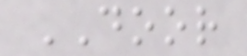DOOR
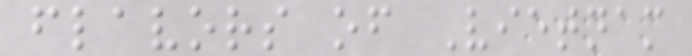flavors of Vietnam
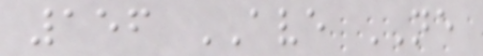156 AVE NE
